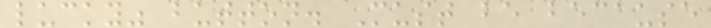lucky" button. Must be because
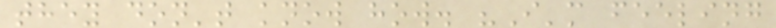they don't know how. "I'm feeling
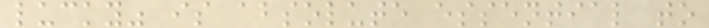lucky" is absolute essential to
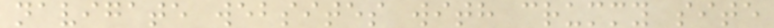navigate websites with crummy site
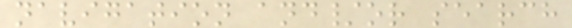navigation and/or search
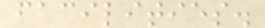facilities.
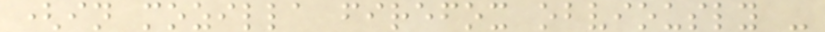(in mozilla firefox obviously -
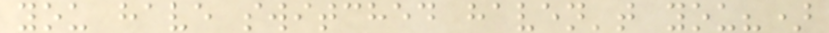you have switched haven't you?)
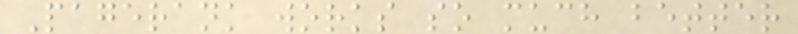Pagerank works so much better
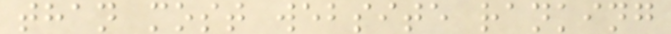than most website ranking
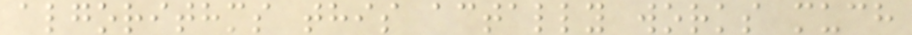algorithms this actally works much
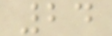24
